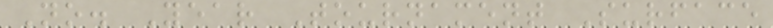No. Year Tournament Surface
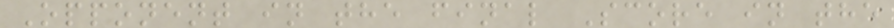Opponent in the final Score in the
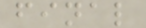final
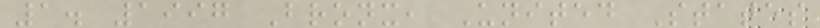1. 1997 Bronx, United States
